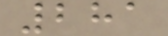281
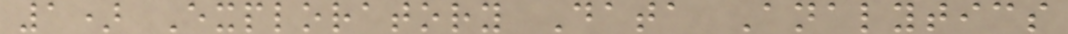1) Exploratory Data Analytics
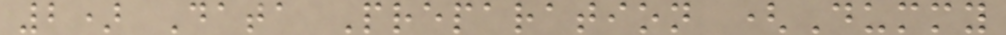2) Data Preparation (Dummy
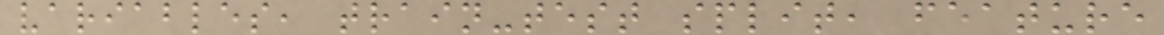variables, train-test split, feature
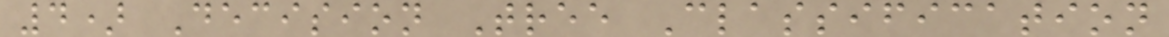4) Decision Tree Classification
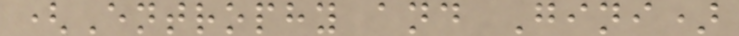(Entrophy and Gini)
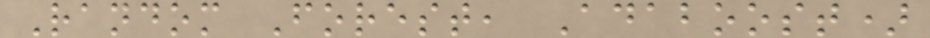Random Forest, Adaboost)
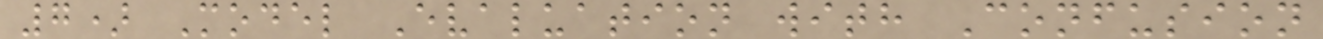7) Model Evaluation with Confusion
